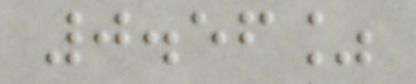0.56%
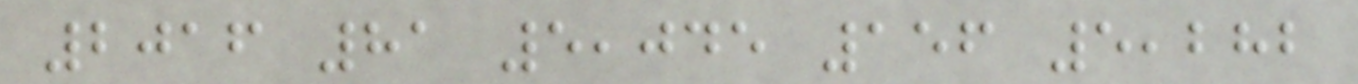2016 81 5,045 156 5,282
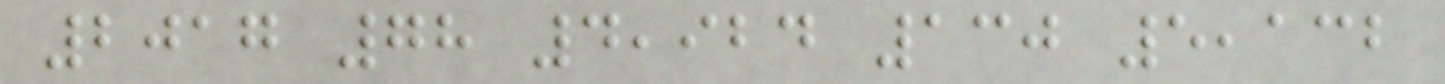2017 78 4,924 130 5,132
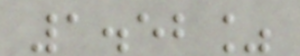1.52%
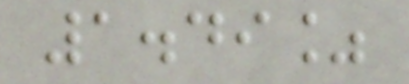1.49%
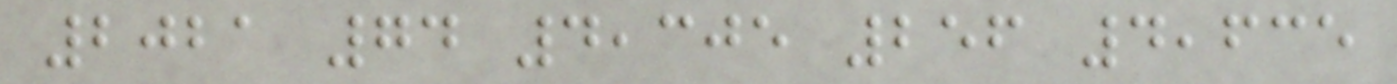2021 74 4,305 256 4,635
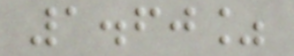1.60%
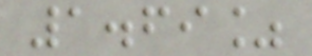1.69%
